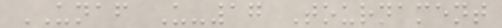UNAF U-17 Tournament
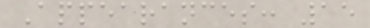Appearances: 15
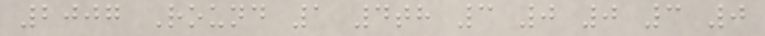2007 Round 1 4th 3 0 0 3 0
